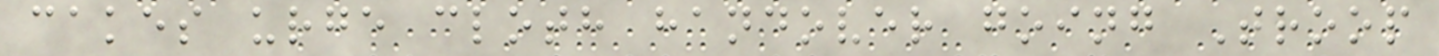cakes urge cloth handover going Troop
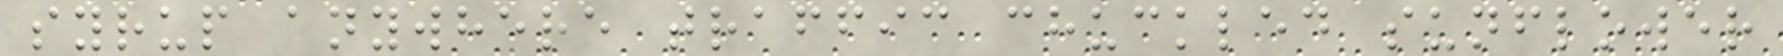syrup anywhere traffic chuckled sunflower
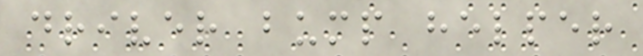driver bump helper
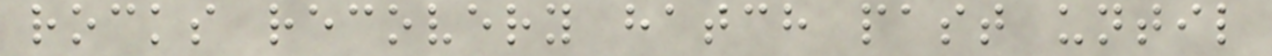rocks recovery hatch past until
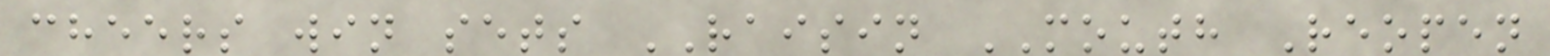cheers win sets RAISIN MOUTH Reopen
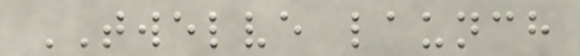TWELVE launch
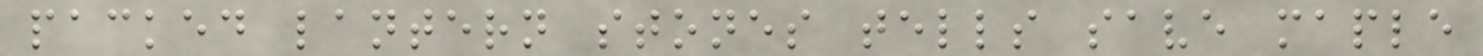packed lantern stones tells save maple
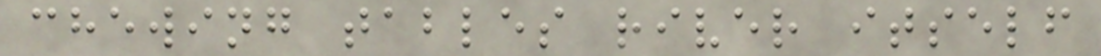chewing tables river itself
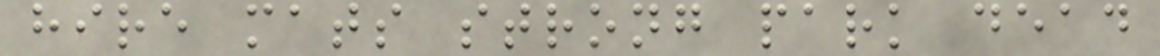hire mats strong park dead
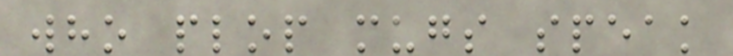who plop mugs speak
